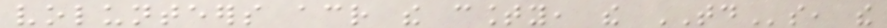volunteers across the county, the TDs, the
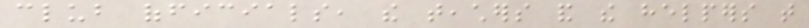club officials, the teachers and the helpers that
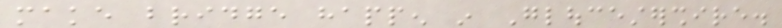make bridge happen in Gloucestershire.
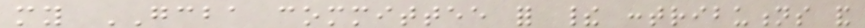my GCBA committee for their contributions and
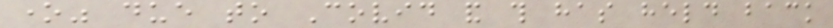one" due to Covid and this has held back
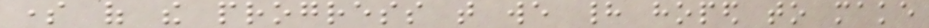some of the progress that we had hoped to make
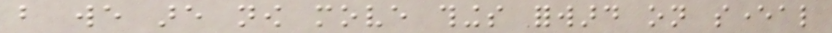but we are now move things forward on several
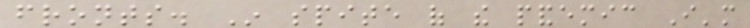fronts. In spite of the pandemic I'm
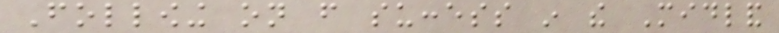Following on from success in the Midland
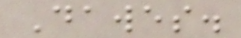Dawes.
